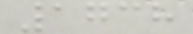1738
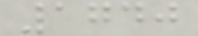1740
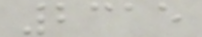2315
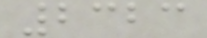2323
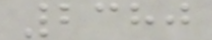2380
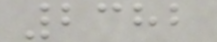2382
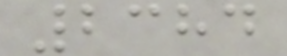2384
